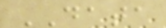DATA
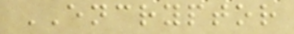ENCRYPTOR
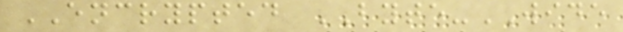ENCRYPTED BYTE-WIDE
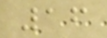16
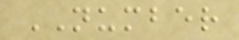NUMBER
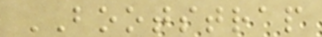BOOTSTRAP
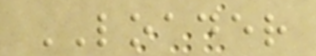LOADER
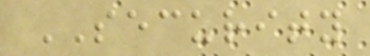SECURITY
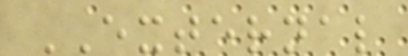EXTERNAL
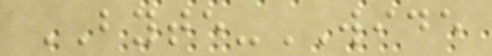BYTE-WIDE
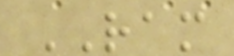RAM
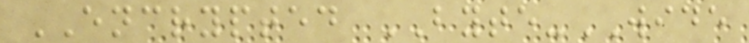ENCRYPTED BYTE-WIDE
